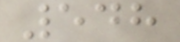548
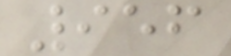956
